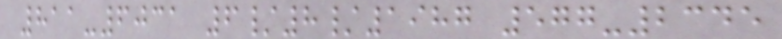811-6031 6/8/1987 577-2345
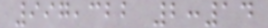997,322 2:14
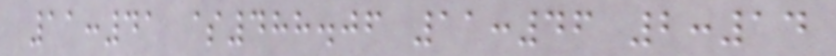11:41 $488.06 11:46 2:14
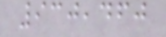930,460
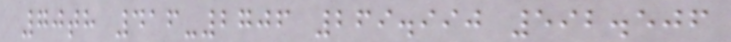70th 416-2706 269.990 592.506
